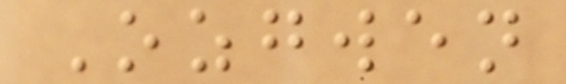Ozgwen
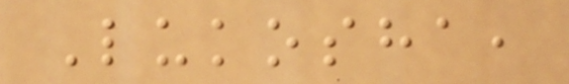Lukosha,
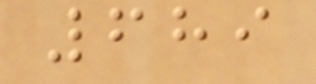689
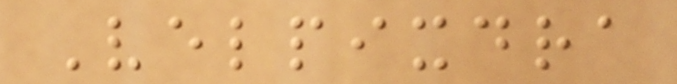Velpixdra
